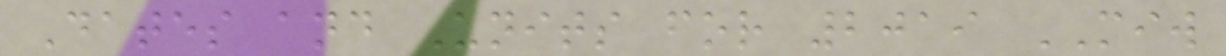Dates and Units for 2019 MIW
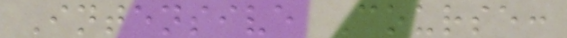Intensive Course:
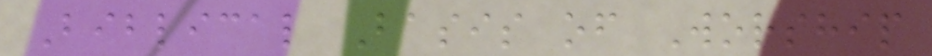Biblical Basis of Worship
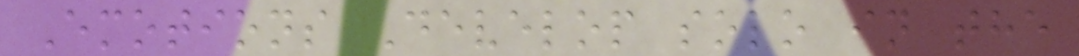Emotions Develop solo in the
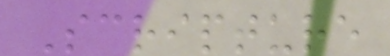Scripture
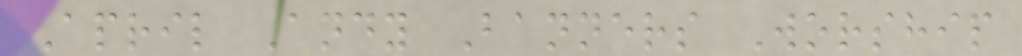April Andy Banners Worship
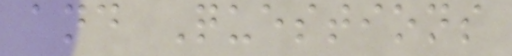and Questions
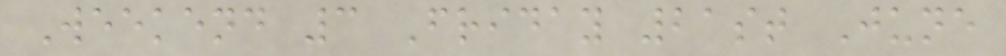Weekend 3 Friday 21st June
